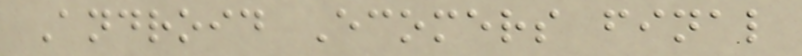Android Ecomers final
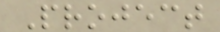Project
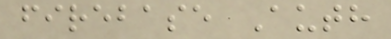firebase Auth
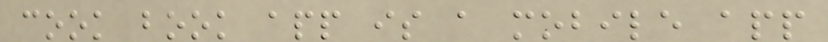cook book app is a mobile app
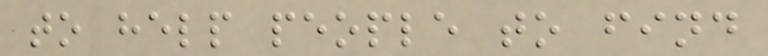to help people to find
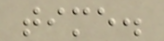time.
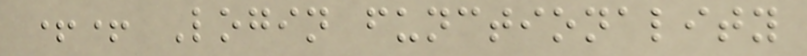++ Login functionality
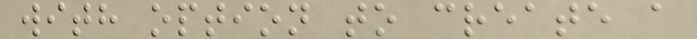with option to create a
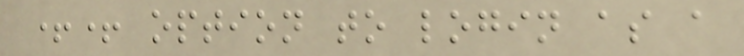++ option to login as a
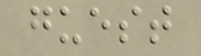guest
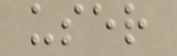user
